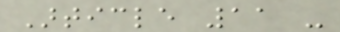Article 11 -
